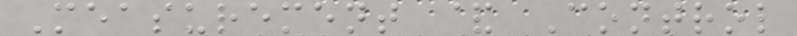Measurement & Control
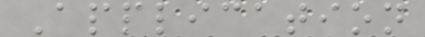Application
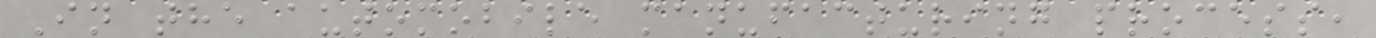In the automobile manufacturing process,
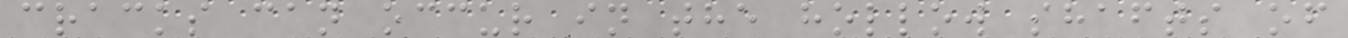cracks can occur in the hollow shafts of
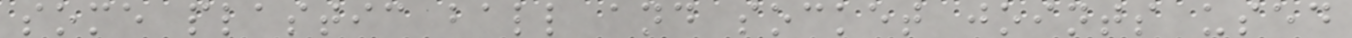some plastic ball and socket joints used
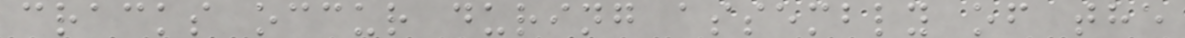cracks occur during assembly of the
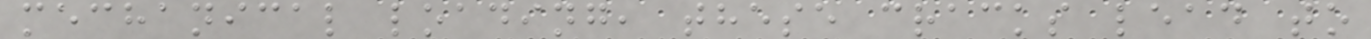mechanical loading, these cracks lead to
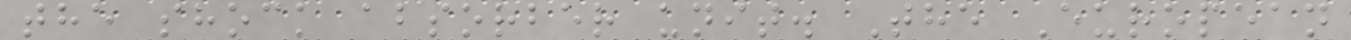the shock absorber unit. The European
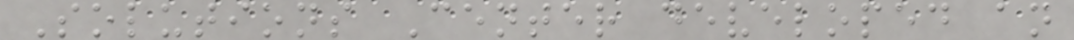Solutions Center developed an
